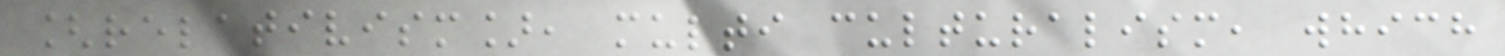[relativism], multi culturalism, which
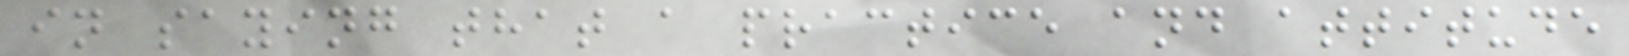in saying that a practice and attitude
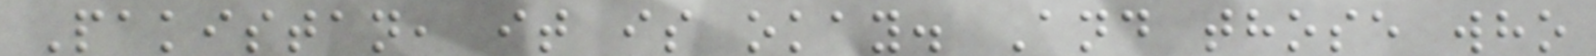Pakistan, it is okay. And those who
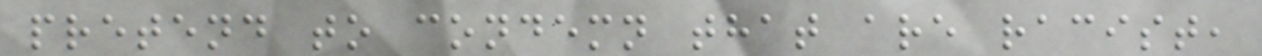pretend to condemn that are racist,
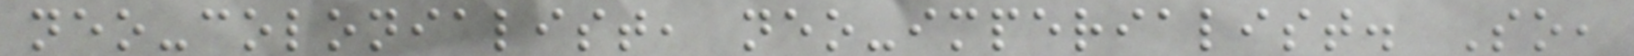neo-colonialist, neo-imperialist. So,
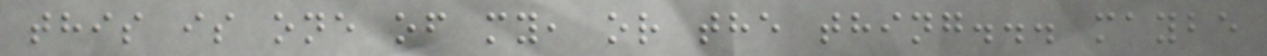this is one of my, or the thing... maybe
